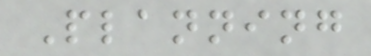Planning
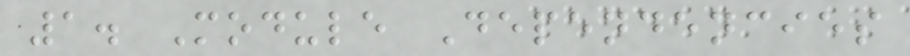1. Module Dependencies
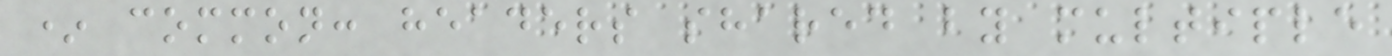* common: headers shared by multiple
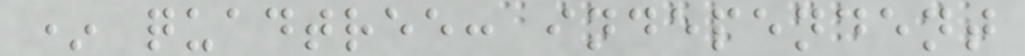* quadtree: independent
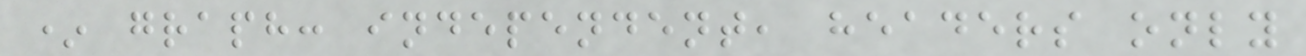* graph: independent, headers only
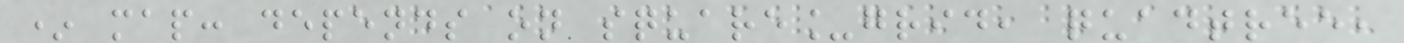* map: depends on square_grid, quadtree,
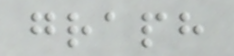graph
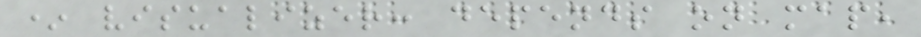* visualizer: depends on map,
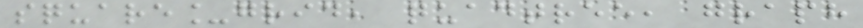square_grid, quadtree, graph
